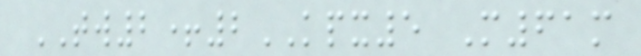TW2+2KPX5 M61m
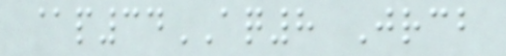@p34AQ8 Jrcb
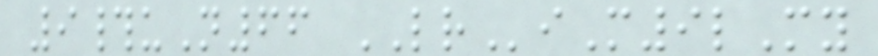9#uN66 LRiM9lMy
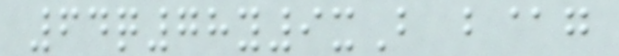64q78y9xB b@g
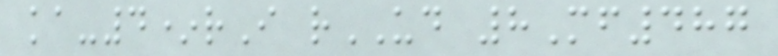ka-4*rI rUD 8Mf487
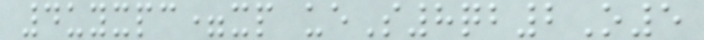4uyxpc=xp ueS8qb2O5
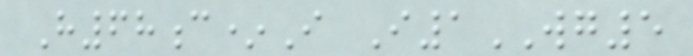H68c*I I1WG5
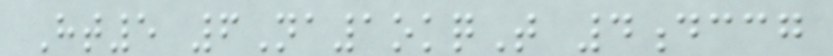Ht5 6Na1okqT 4dccg
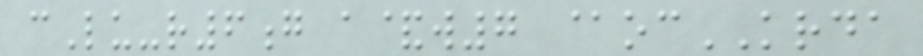cLu-r6g a&w7 @ocKRDA
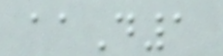aaD1
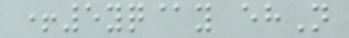+5yq@y ehN
